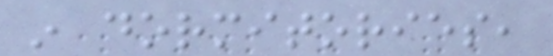in dormitories,
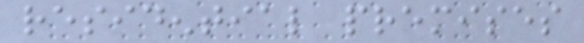residential premises
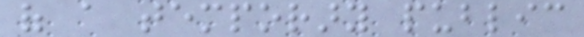of a temporary public
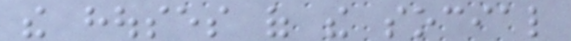the houses of the social
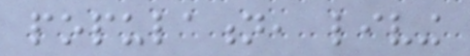population, living
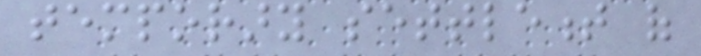temporary settlement of
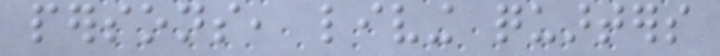persons, living quarters
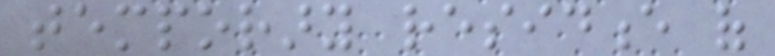temporary residence of
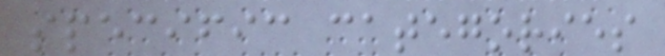specific categories
